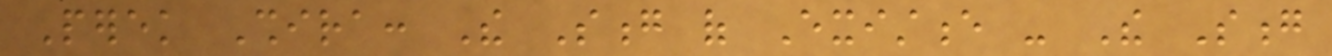Perek Shira: The Song of Existence - The Song
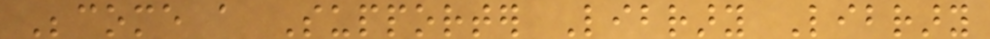Become a Supporter Library Library
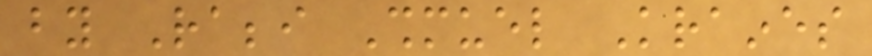by Rabbi Shmuel Kraines
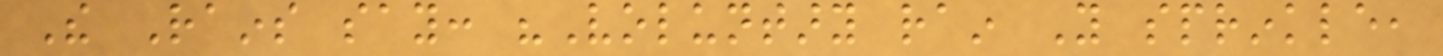The Rains say: "Voluntary rain You sprinkle,
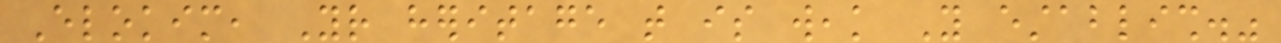Elokim, Your heritage that is weak You establish."
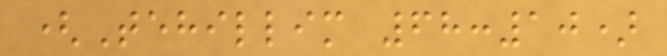(Tehillim 68:10)
